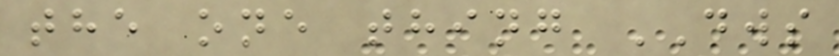the one thing DWS
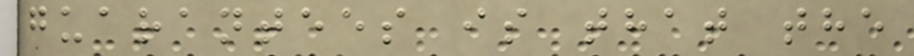guarantees is that the
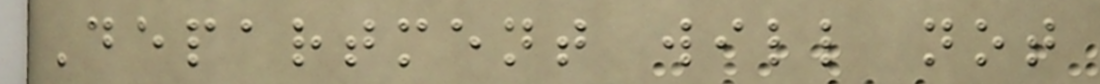Department will not
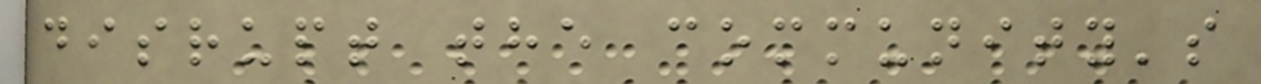disrupt the community's
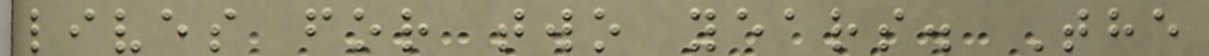lives for two years. The
